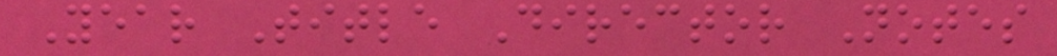Year Title Director Notes
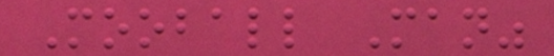Mooball Man"
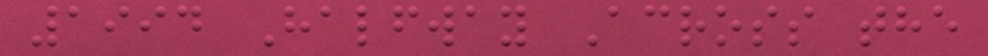1994 Halfway Across the
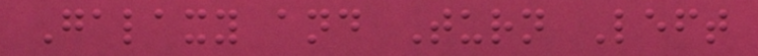Galaxy and Turn Left
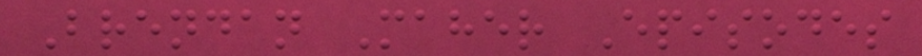Brendan Maher Episodes
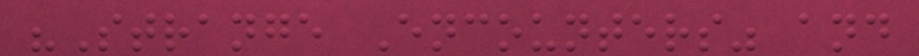"Strange Encounters" and
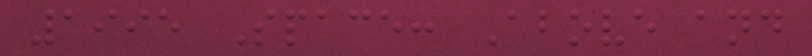1995 Space: Above and
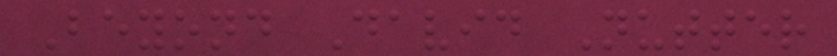Beyond David Nutter
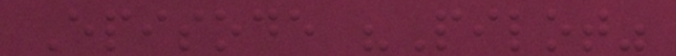Episode "Pilot"
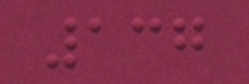137
